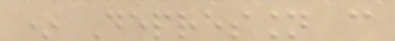* Depression can
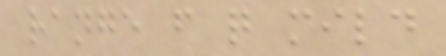range from quite mild
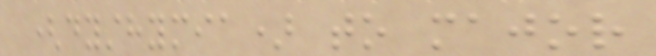(dysthymia) to major
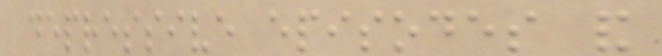depressive episodes and
